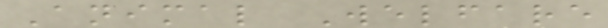Animal Welfare
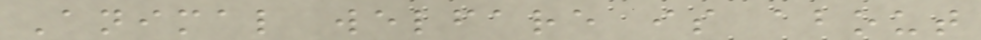Animal welfare is about
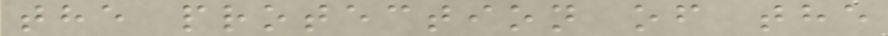the protection of the
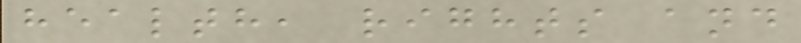health, rights and
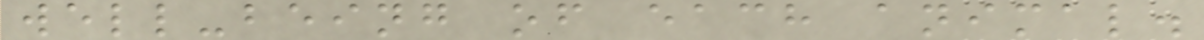well-being of each animal.
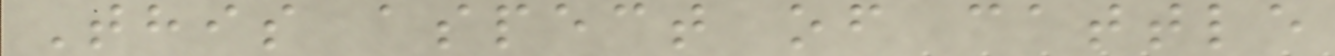This aspect of cattle
